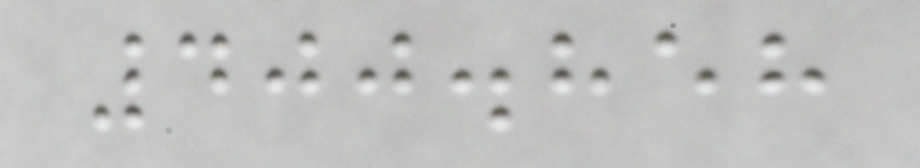400.858
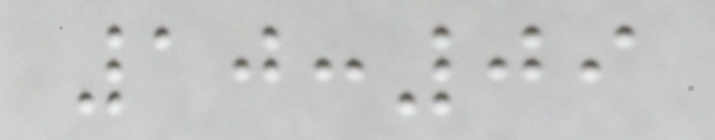10:09
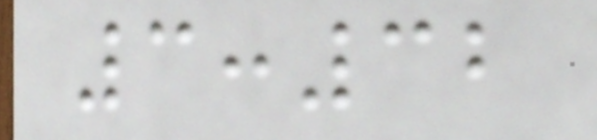3:32
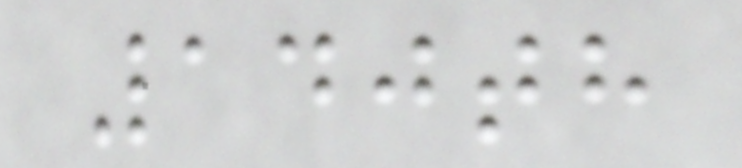140th
